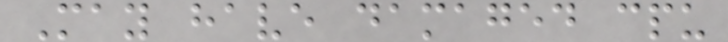May have damaged cpu
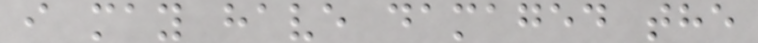i may have damaged the
